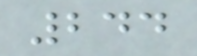244
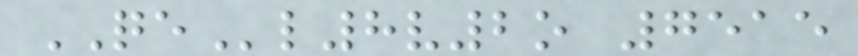QEl8v2o 7515
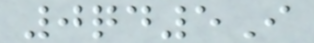0qd5I
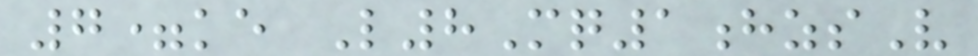7=ke L8Mq1hzsV
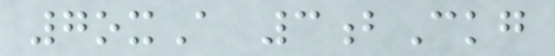7oxA 3bCkg
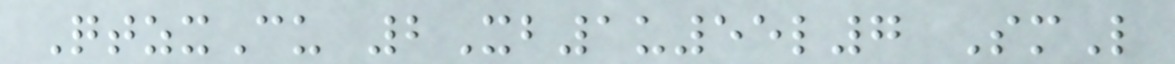QtzxCu 2Xb1u55l7 SmL
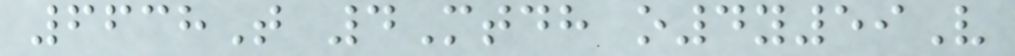6638T 4Mtdh o4y59V
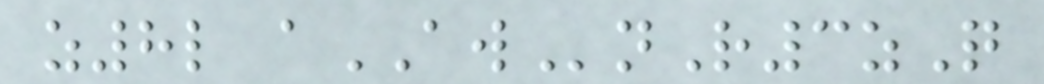z8l aAWnR3zQ
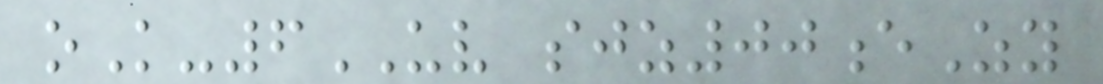oK-6UV sjz00eZy
